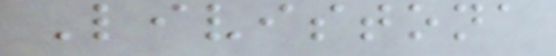Livistona
